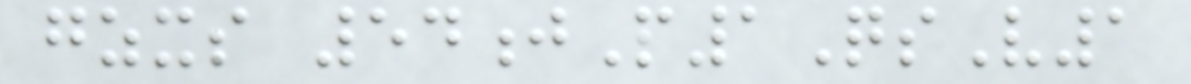gzxs 54jP1QsV1
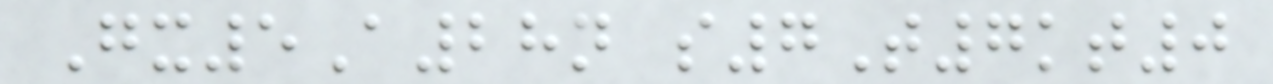Gx5A28n s7T7kt0
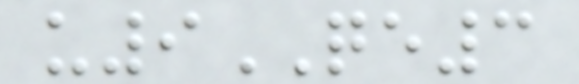u9QE3
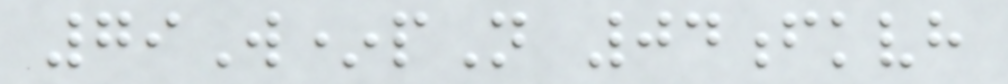79W*pN 04fkvh
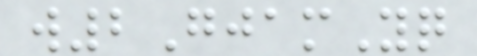w2GjamYq
